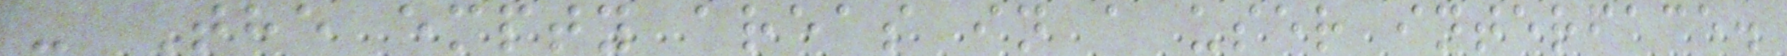- The empty areas in a user interface.
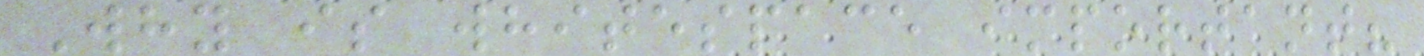Why is whitespace important?
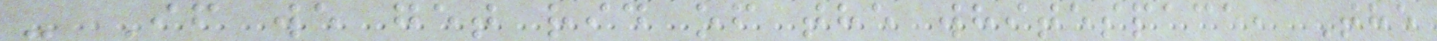- If we get rid of the whitespace, The
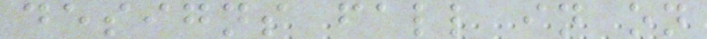designs fall in on
